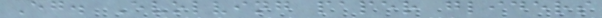Eg. Evolving paper gliders
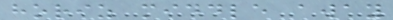horiz middle away
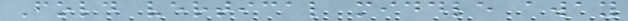Fold vertical middle away
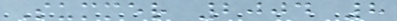Summer 2004 8
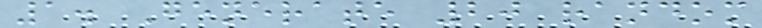1. Generate 20 random
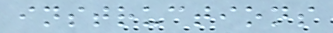instructions
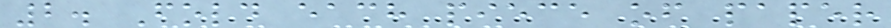2. Fold each piece of paper
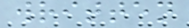written
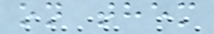on them
